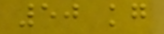50 kg
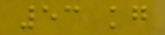53 kg
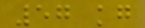57 kg
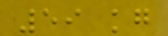59 kg
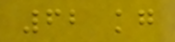62 kg
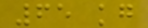65 kg
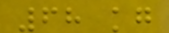68 kg
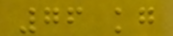76 kg
